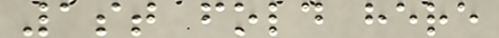1st fold here
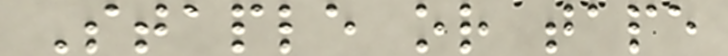Staple or tape
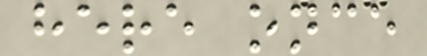here once
